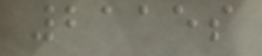2115s
